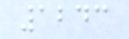1243
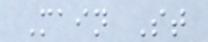Main St
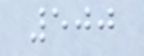500
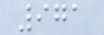971
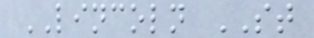LINCOLN ST
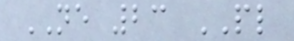NE 23 PL
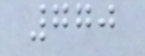770
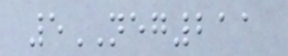5NEG211
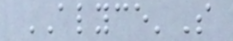ALYCE'S
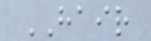HAIR
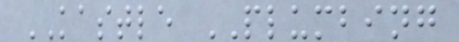KASTLE PLUMBING
